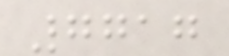7717
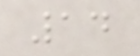14
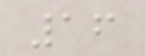16
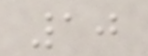10
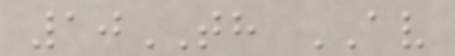10TH AV
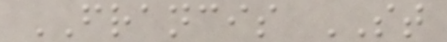FRANCIS ST
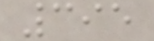395
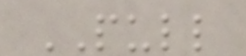PULL
